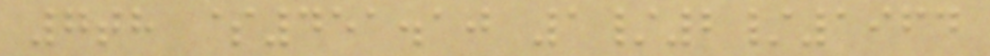7th $451.10 1/2/1964
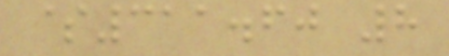$311.60 8
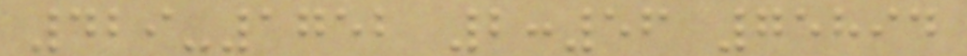429-1752 2:56 75894
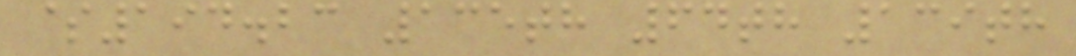$194.23 135th 64th 139th
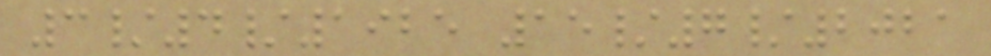3/4/1925 15/7/2021
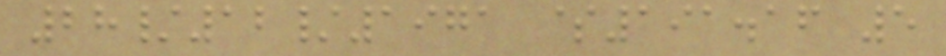28/12/1971 $191.16 5
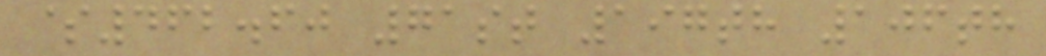$462.60 71st 197th 106th
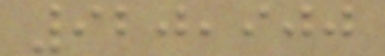920,900
